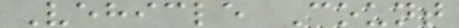Vehicle Count
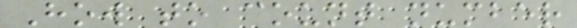How to count number
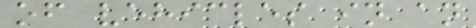of vehicles in an
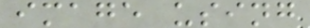image using
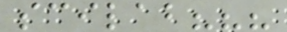scilab???
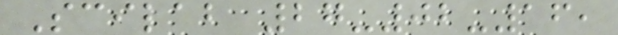Scilab 27-02-16,
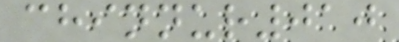chinnur010
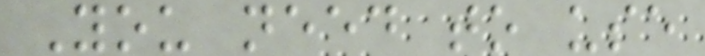You need to use
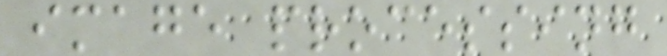image processing
